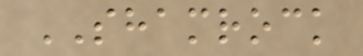SHAMROCK
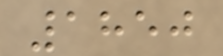1850
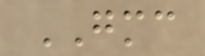GMC
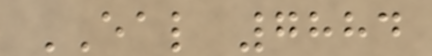EAL 7884
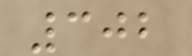302
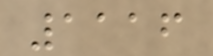1116
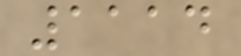1114
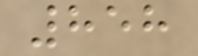858
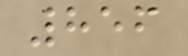856
